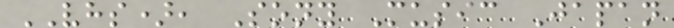VHS), Sony Music Japan
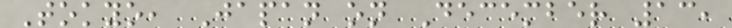Tokyo, Japan on December 13,
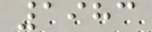1983
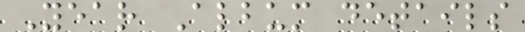Year Album details
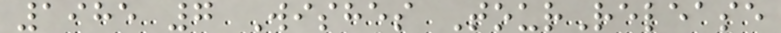1985 7 Wishes TourRelease
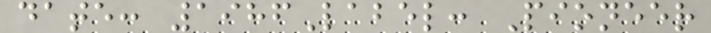date: 1986Label: Pioneer
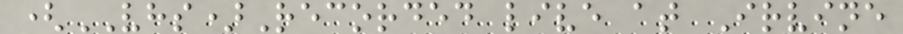(VHS)Recorded live at Irvine
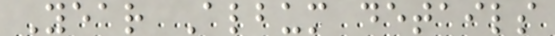Year Album details
